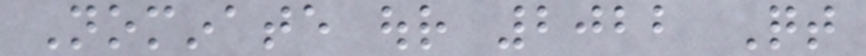Nominate our 2022 Qt
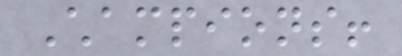Champions!
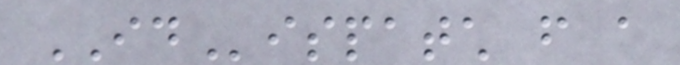IDispatch from a
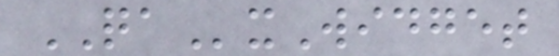QAxWidget
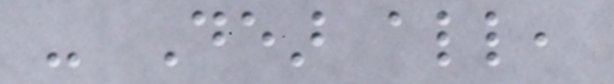- Dear all,
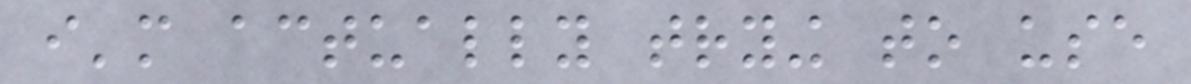i'm actually trying to use
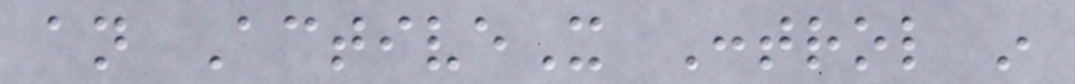an ActiveX Control in
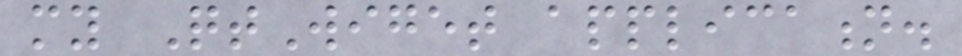my QtWiget application.
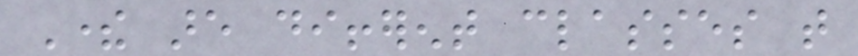There are different classes that
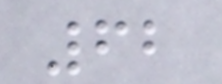62
